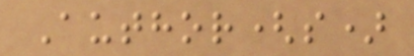Author(s)
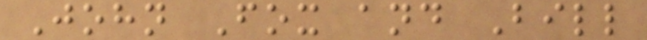John Fox and Bill
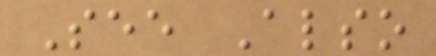See Also
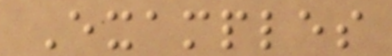Examples
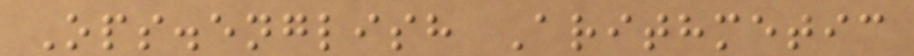Ops.english Arithmetic
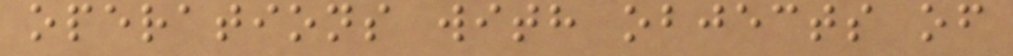operations with objects of
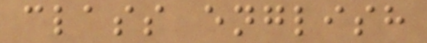class english
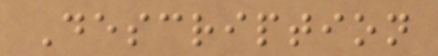Description
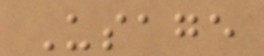Usage
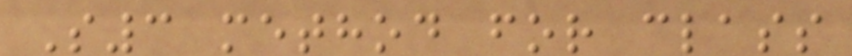S3 method for class
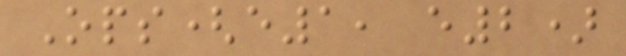Ops(e1, e2)
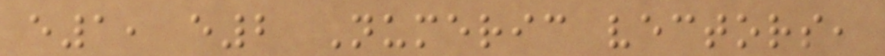e1, e2 Numeric vectors,
